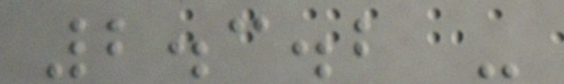2.3.2 -
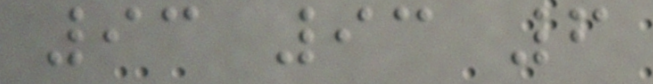93 93 6
